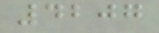4207
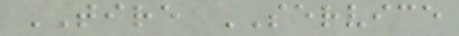TIRE SERVICE
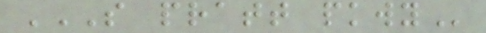S PRATT PKWY
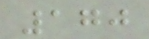170
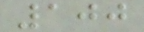100
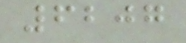6207
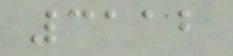3112
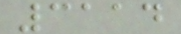3114
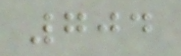704
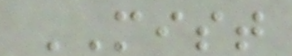MIST
